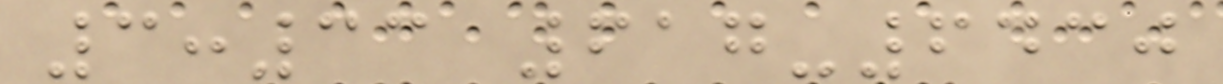3:33 617-6430
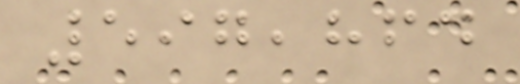597,864
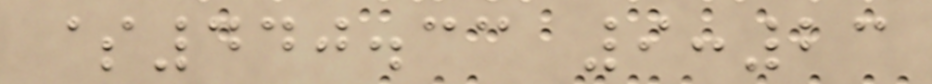$440.33 9:23
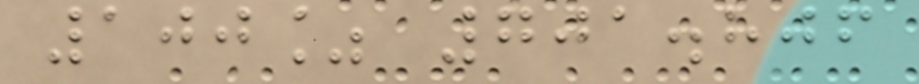100% 701.806
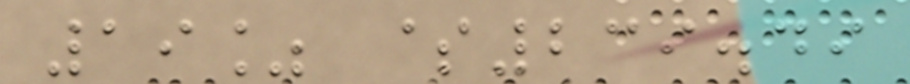19% $239.49
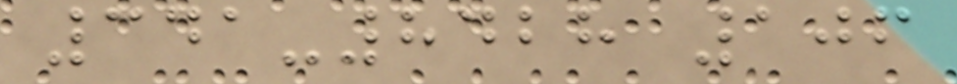341-8428 106
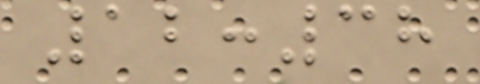12:38
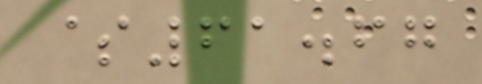$61.67
